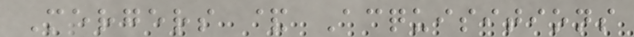Mergers & Acquisitions
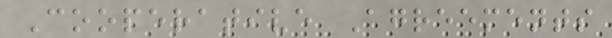Cooperative Agreements
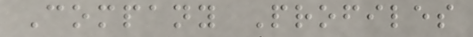Company Profiles
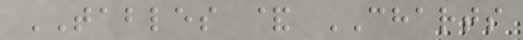TABLES & CHARTS
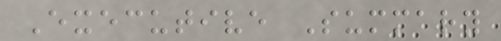Executive Summary
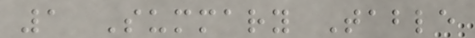1 Summary Table
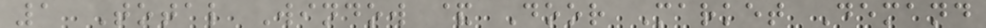1 Total Window & Door Market Demand
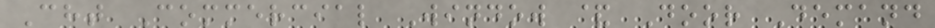Cht Commercial Window & Door Demand
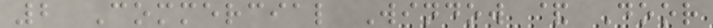2 Commercial Window & Door
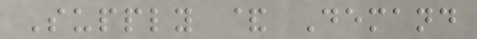Supply & Demand
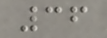36
